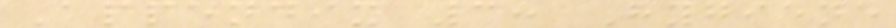Appendix 3: Hygiene
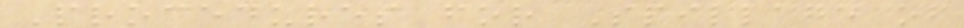Procedures for Spillage of
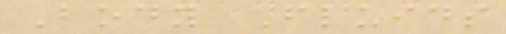Body Fluids
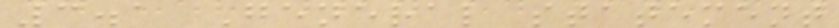3.1 General statement
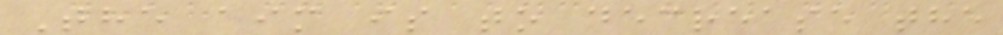The aim is to decrease the
